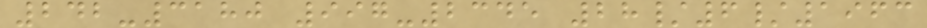242-3180 997-2345 28/6/1963
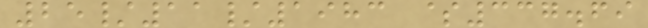25/11/1983 $337.69
